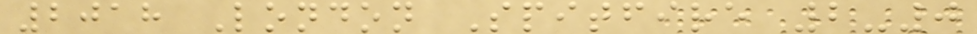2018 London Spitfire 2-0
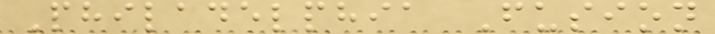Philadelphia Fusion
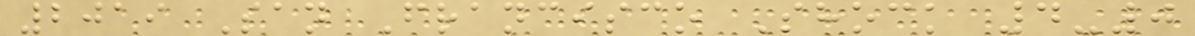2019 San Francisco Shock 4-0
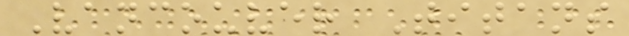Vancouver Titans
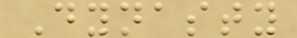Dynasty
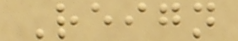Reign
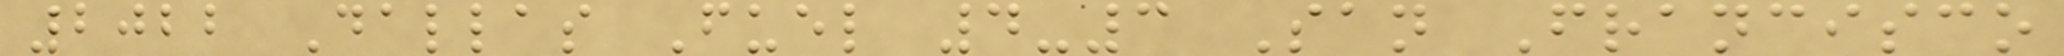2022 Dallas Fuel 4-3 San Francisco
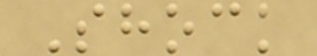Shock
